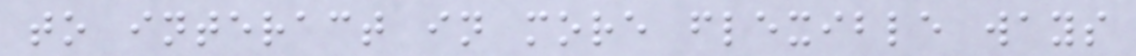to interact in more flexible ways
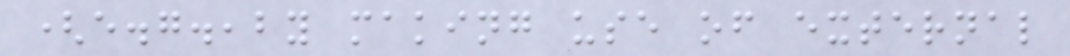(e.g.,by making use of external
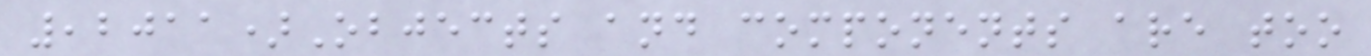,2011)Objects and components are too
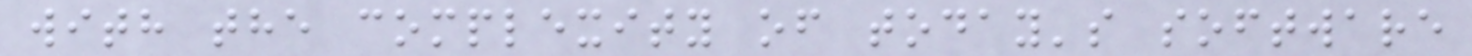with the complexity of today's software
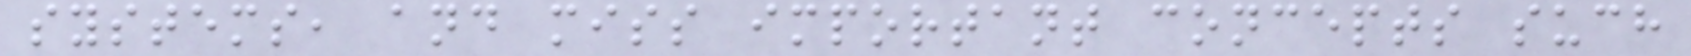systems, and miss important concepts such
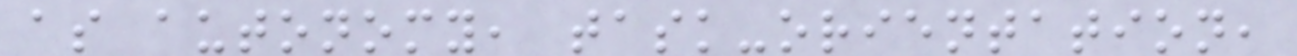as autonomy, task-orientation,
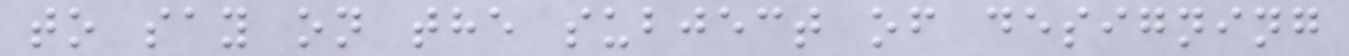to say on the subject of designing
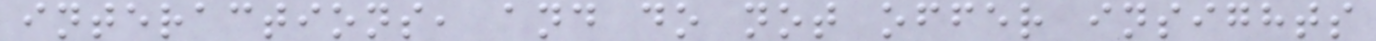interactions, and do not offer insights
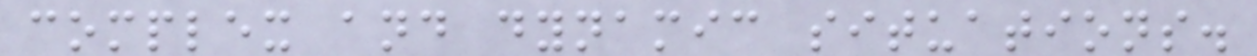complex and dynamic situations.
